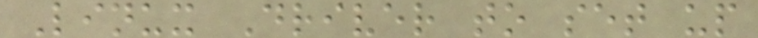Linux Driver to set up
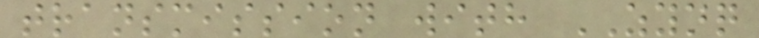transmission with ZYNQ
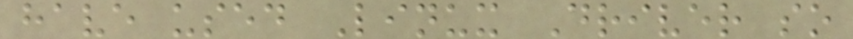have used Linux Driver so
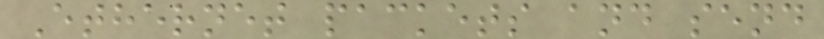Ethernet packets and send
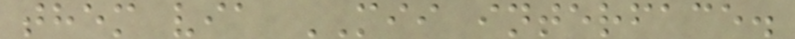them via MII interface.
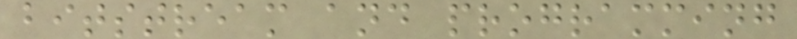bitstream and programming
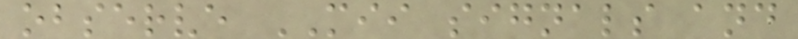observe MII signals and
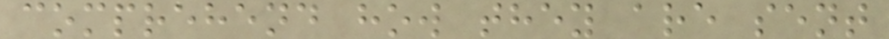comprehend how they are sent
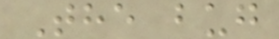The bug
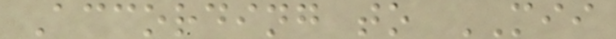According to MII
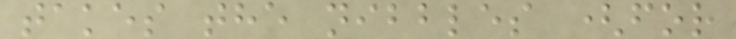takes the nibbles (for
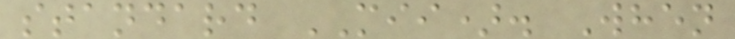standard MII). When
